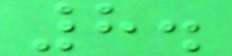8.
